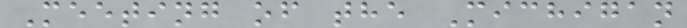Meeting of the Michigan
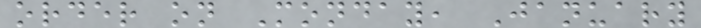order on Monday, January
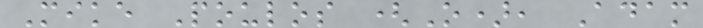Mike Poulos (O), Adam
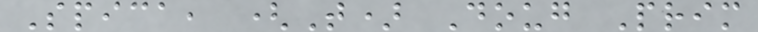Spica, (T) Doug Prim
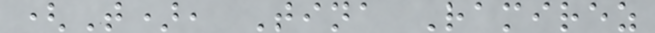(T), Tina Ramirez
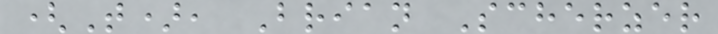(T), Brian Scherzer
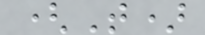(T)
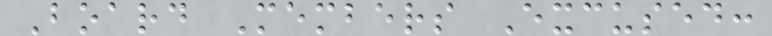Board Members Excused:
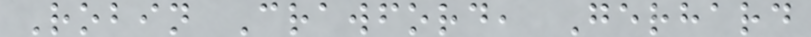Robin Crawford, Gerhard
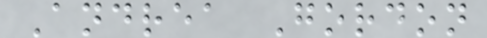Andrea Gordon
